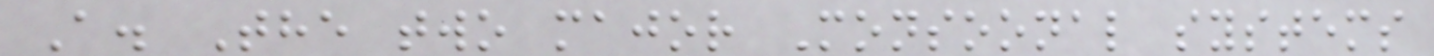A. The two major Monsoonal systems
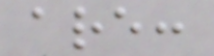are:
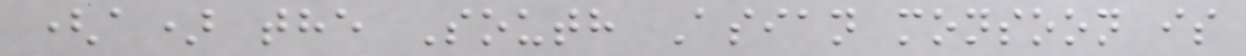(a) the South Asian monsoon is
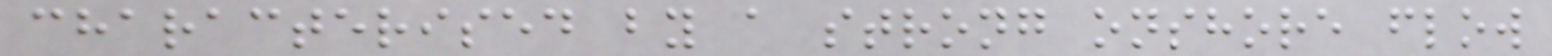characterised by a strong onshore flow
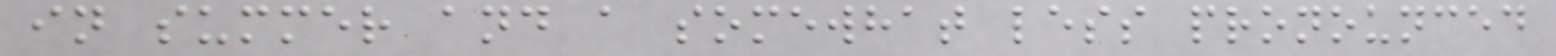in summer and a somewhat less pronounced
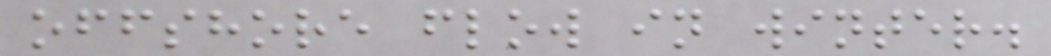offshore flow in winter.
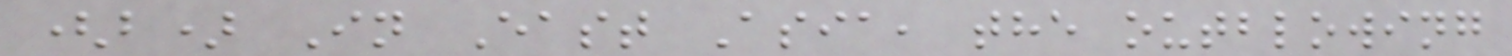(b) In East Asia, the outblowing
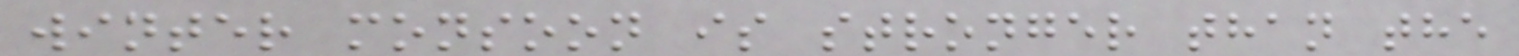winter monsoon is stronger than the
